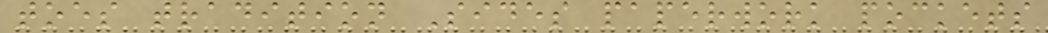toes tradition Sides paperwork pockets
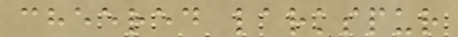cheered larkspur
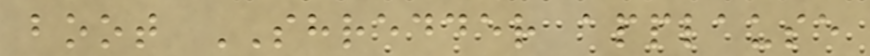boot SHREDDER applause
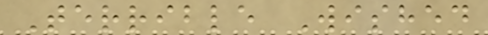Terrible Wished
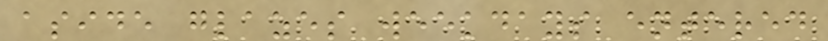aside glazes weekdays entered
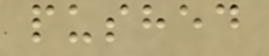pushed
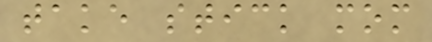take stick mom
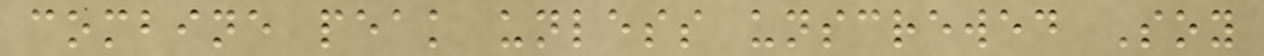combine peak unless unscrewed Soy
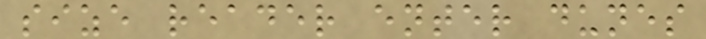size reader enter dunes
